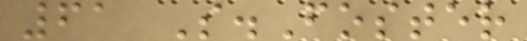61 S.Foster
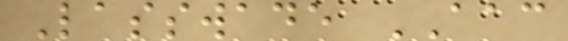Lasswade AAC
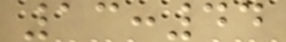13:44
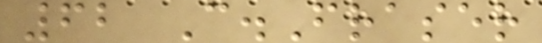62 C.Fraser
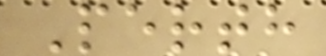Perth
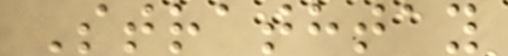Strathtay
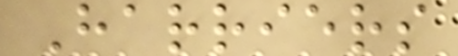Harriers
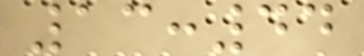13:44
